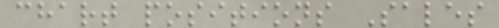chart positions Sales
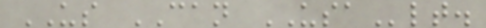US CAN USAlt.
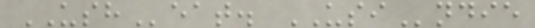USHeat. USIndie
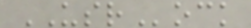USRock
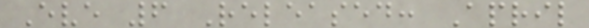Eve 6 Released: April
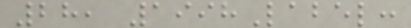28, 1998Label:
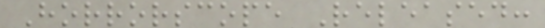Horrorscope Released:
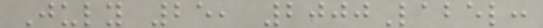July 25, 2000Label:
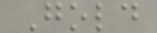Gold
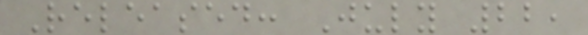Released: July 22,
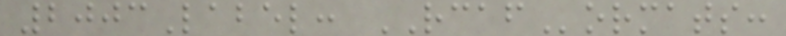2003Label: RCAFormats:
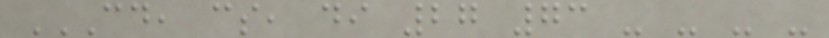CD, CS, DI 27 73 - - - -
